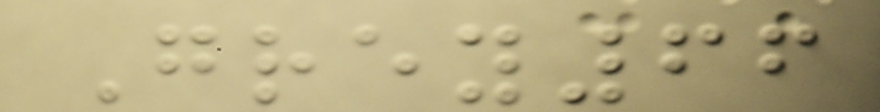Grey66
